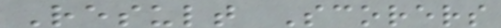Result Scorers
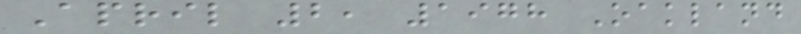April 2, 1978 Oakland
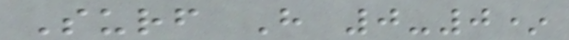Surf H 0-0*
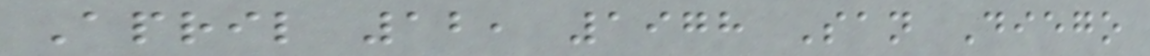April 12, 1978 San Diego
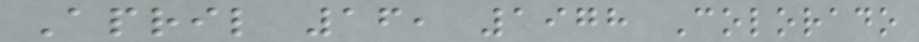April 16, 1978 Colorado
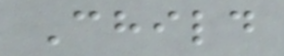Child
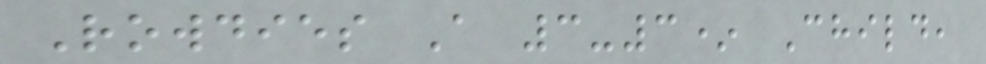Rowdies A 3-3* Child,
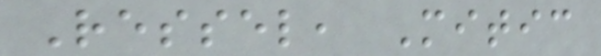Ressel, Mitic
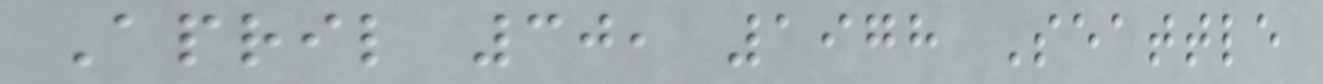April 30, 1978 Seattle
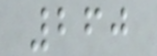260
